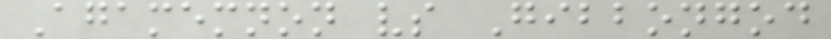Agamemnon vs Gibbongod
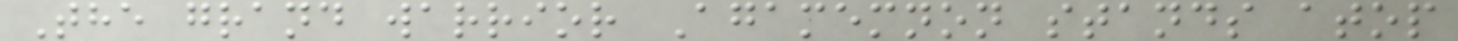The grand warrior Agamemnon stands atop
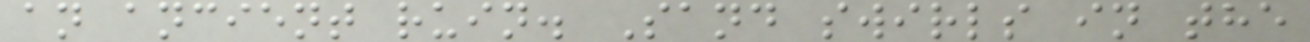an ancient ruin. Sand swirls in the
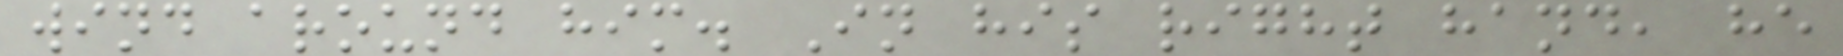wind around him. In his right hand, he
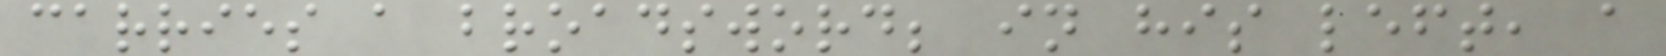carries a broadsword; in his left, a
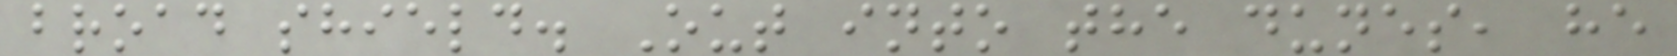broad shield. Out into the dunes, he
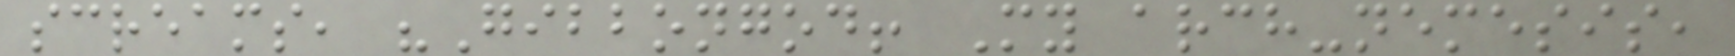screams, "Gibbongod! My arch-nemesis,
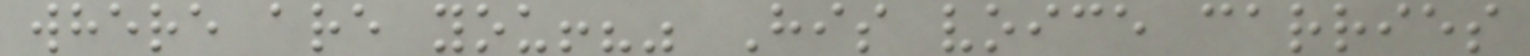where are you!?" His voice carries
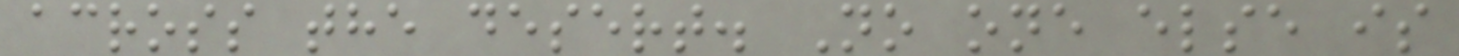across the desert. No one else is
